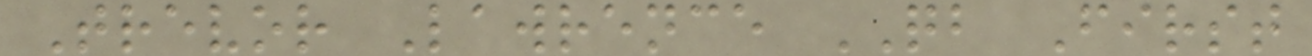Trevor Lawrence QB First
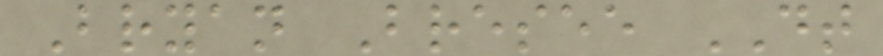Bryan Bresee DT
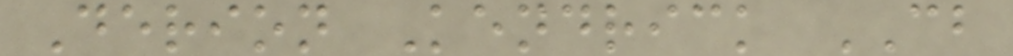Derion Kendrick CB
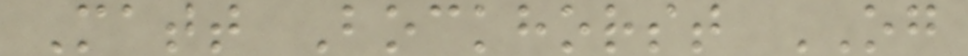Matt Bockhorst OG
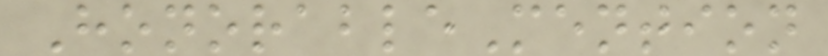HonorableMention
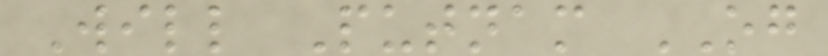Will Putnam OG
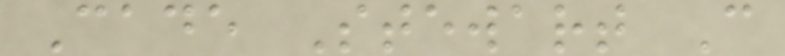Cade Stewart C
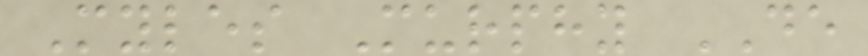Myles Murphy DE
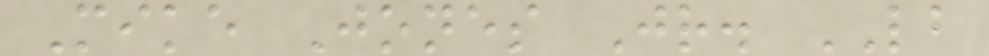Mike Jones Jr. LB
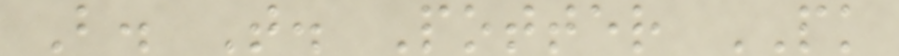B. T. Potter PK
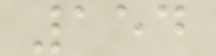154
